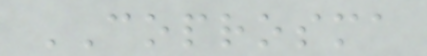COPROSMA
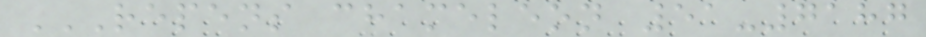REPENS CHAMELEON 51-7187
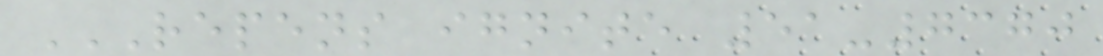REPENS IGNITE 51-7370
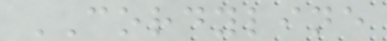CORDYLINE
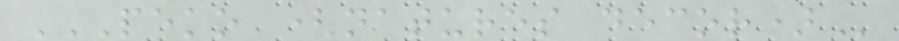PEKO (NATURES DECOR)
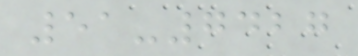51-7427
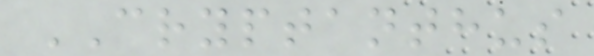CRYPTANTHUS
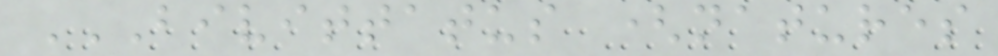BIVITTATUS (NATURES
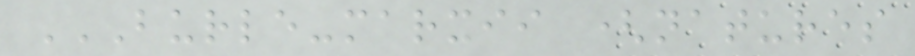BURLE-MARXII (NATURES
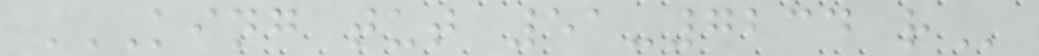KING TUT 51-7234 R
